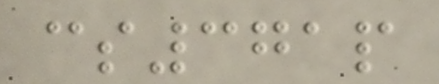cs371p
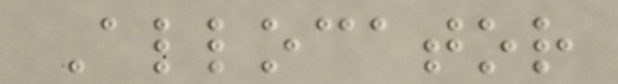Allocator
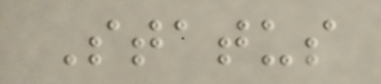Status
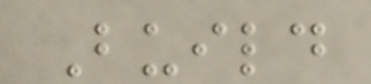Build
